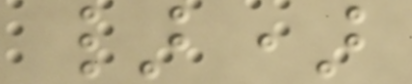})
